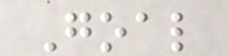Goal
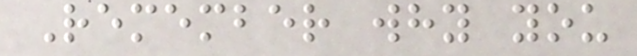Remember why you
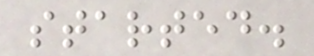started.
